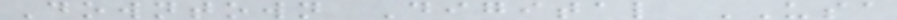Downtown Digital USA
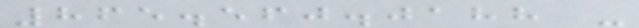865.560.0188 -
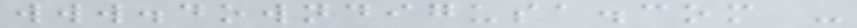www.downdigusa.com -
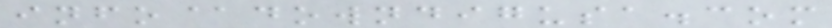info@downdigusa.com
